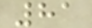81
